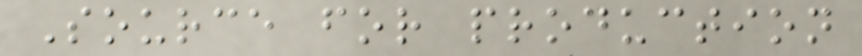Source for production
